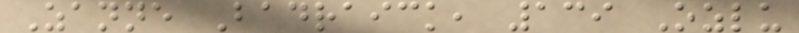Zanne Badraick, 139 Ozlu
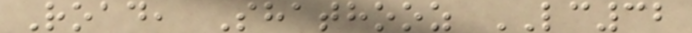Road, Shathooz LC32
